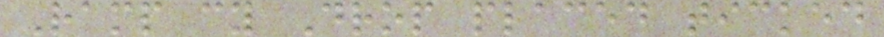Ramp cy Drop placed ticked
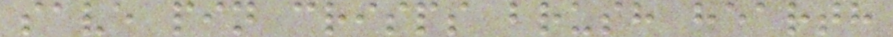save pin crisps brush hearth
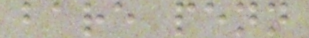bare penn
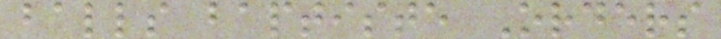balls baptiste Orders
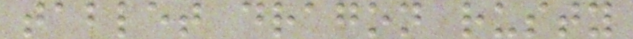tablet dragon rusty
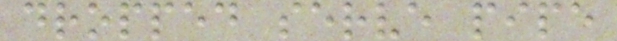dropped serve pipe
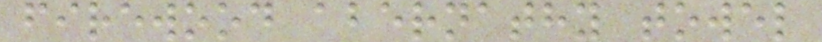firewood abernathy towel
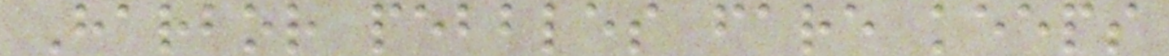Harbor pebbles fare keeps
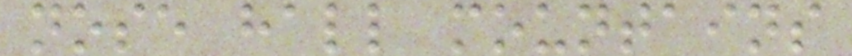nose hall mountains
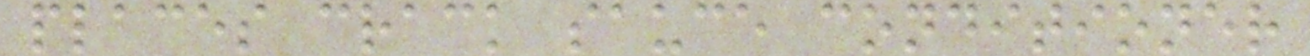places crack sauce conditioner
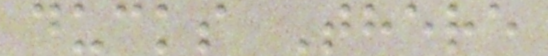ducks There
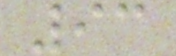93
